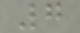7
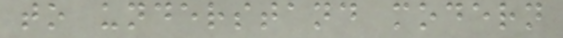to understand modern
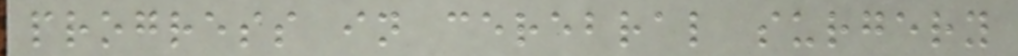progress in cerebral surgery
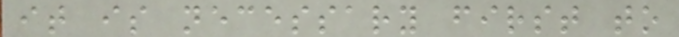it is necessary first to
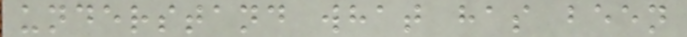understand what has been
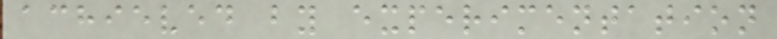achieved by experimentation
